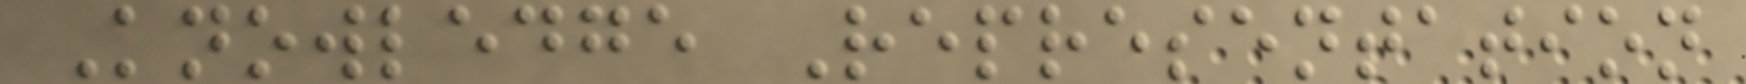Knowledge Representation
